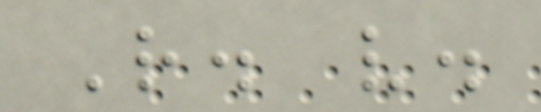R. v.
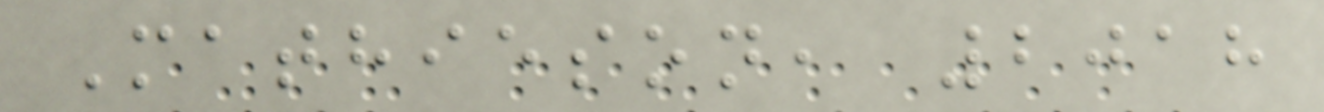Mathieson, 2018
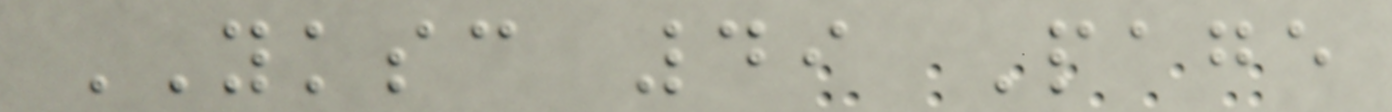YKSC 49 Page
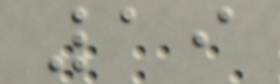19
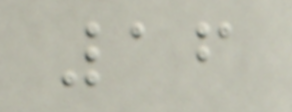16
